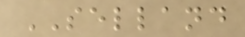SELLAND
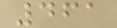461
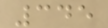345
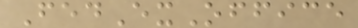FedExOffice
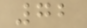72
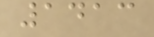1413
